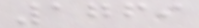1769
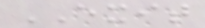EXIT
